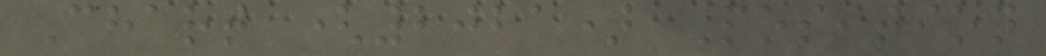Chart (2021) Position
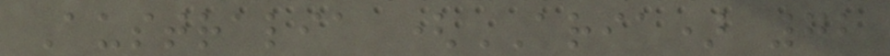Australia (ARIA) 72
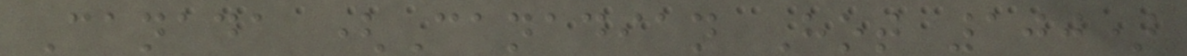Canada (Canadian Hot 100)
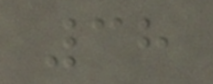38
